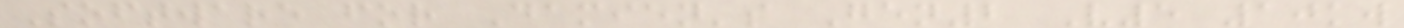Software for Damien's Gen2 V5 10kw
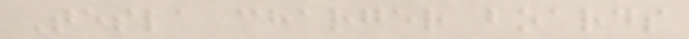Tesla charger boards
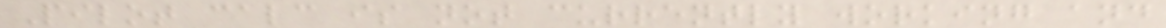Pilot calc is not currently working and
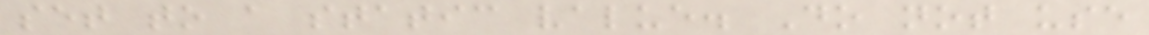set to a static value. Do not use
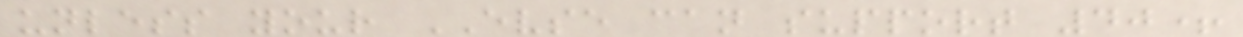unless your EVSE can support 40+
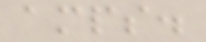amps.
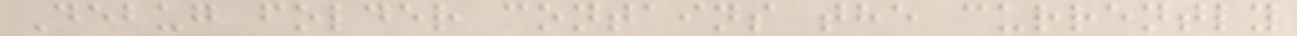Debug folder contains the currently
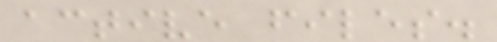active files.
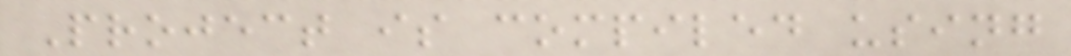Project is compiled using
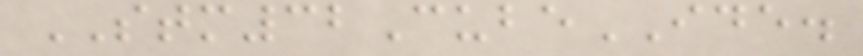STM32CubeIDE.
